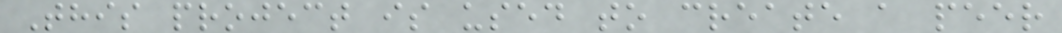This project is used to create a peer
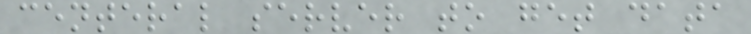centeral server to get data
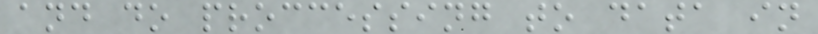and do proccessing to data in
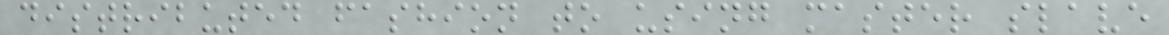distributed fashion to using master slave
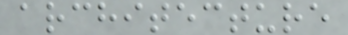architecture
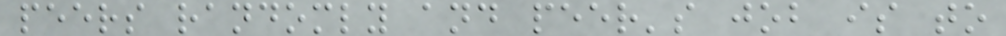peers randomly and peer's job is to
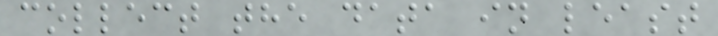collect the data in least
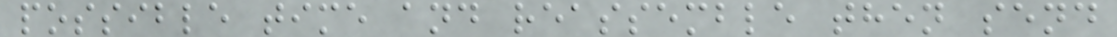possible time and reassemble then send
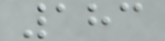183
